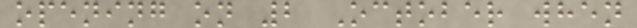opening on 2 October when
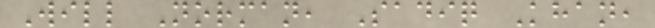Will Norman, Sadiq Khan,
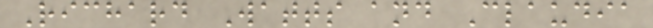Richard Watts and Claudia
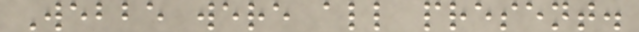Webbe were all present.
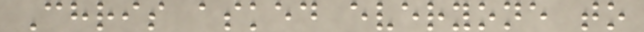Chris asked everyone to
